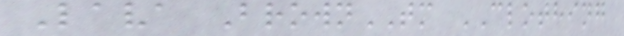Lava BrownTM CLOTHING
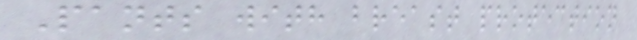Pants with breast protection
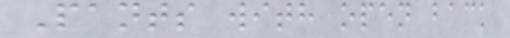Pants with open back
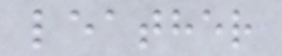leather
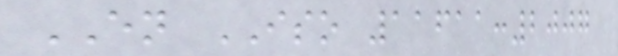EN ISO 11611:2007
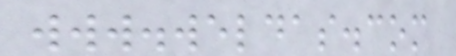www.weldas.com
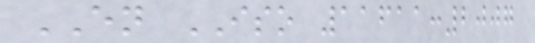EN ISO 11611:2007
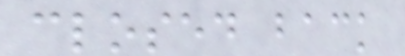closed back
